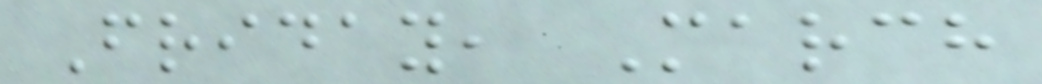Friday, March
